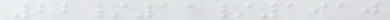22/11/1910
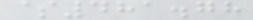$481.78
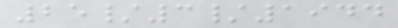25/3/1944
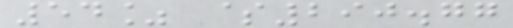54% $290.77
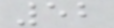52
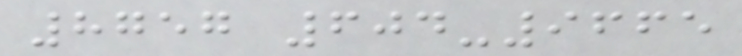8757 604-9665
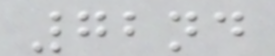72nd
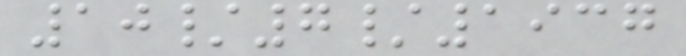10/7/1937
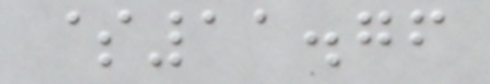$11.76
